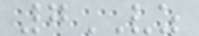7VZ
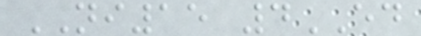NI15 4ED
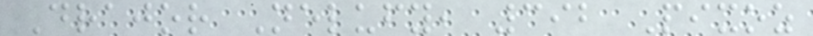Drajor Nelufy, 392 Pixoz
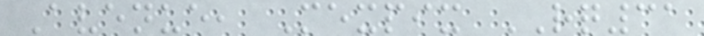Avenue, Mexpix RQ31
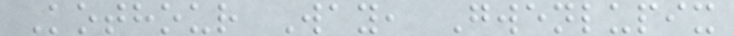Kothour Way, Gwenlupix
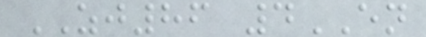ZJ86 4EN
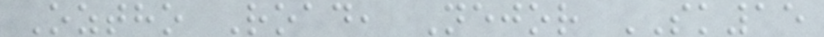Oztho Road, Nejor SK15
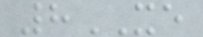8XE
